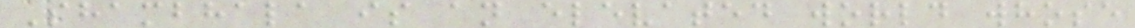Shambhala is an elevated world whose
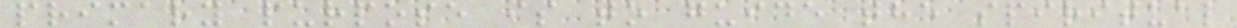primary purpose is to guide the spiritual
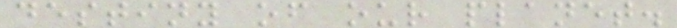destiny of our planet.
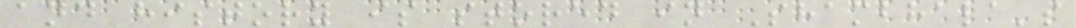and history is stored in Shambhala's
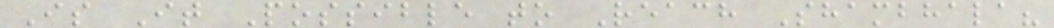Is It Possible to Reach Shambhala?
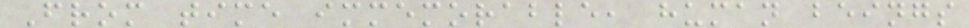From time immemorable, human beings
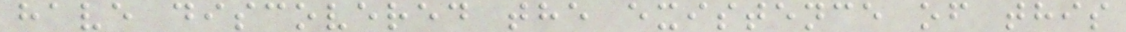have discovered the existence of this
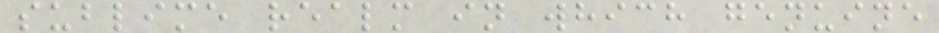sublime realm in which genuine
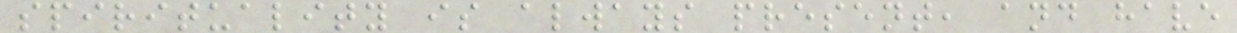spirituality is always present, and have
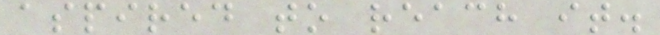aspired to reach it.
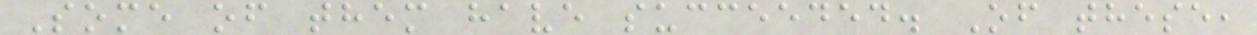Some of them have succeeded. Of these,
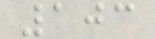103
